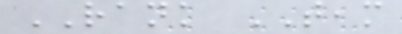RANK TEAM
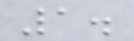1.
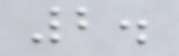2.
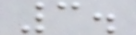3.
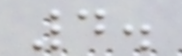4.
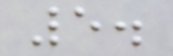5.
